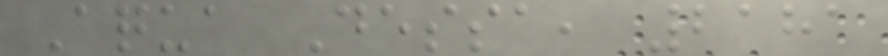Aqua Dessa, 2181
